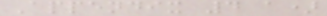Appendix 4 a)
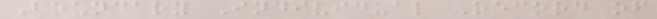Boundary Individual Record of
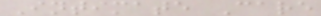Intimate Care
